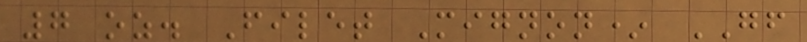7 oz. Filet Mignon* GF
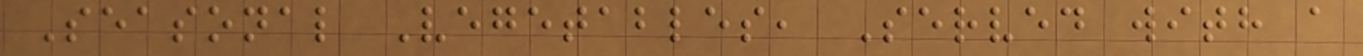Seasonal Vegetables, Served with a
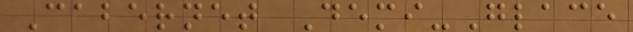Cabernet Demi-Glace
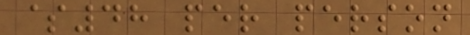$48 per person
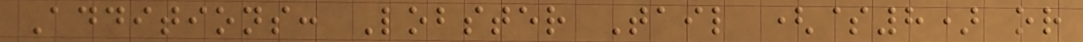Additions: Lobster Tail ($8) or
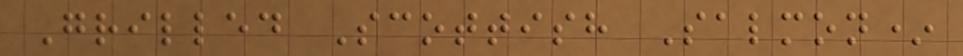Grilled Scottish Salmon*
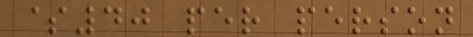$40 per person
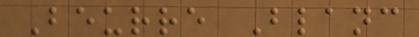Beurre Blanc
